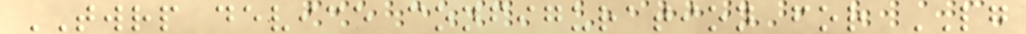TWRP device configuration for LG
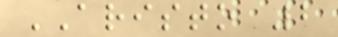ARISTO 2
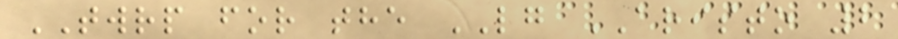TWRP for the LG ARISTO 2
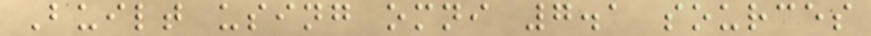Built using omni 7.1 sources
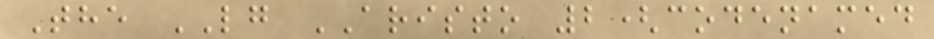The LG ARISTO 2(codenamed
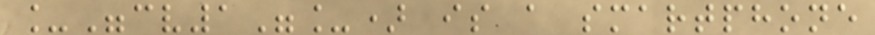_"cv1"_) is a smartphone
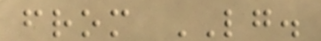from LG.
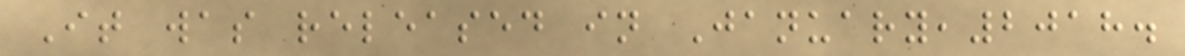It was released in January,2018.
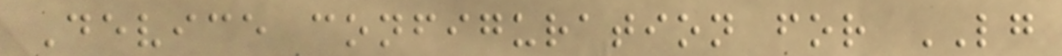Device configuration for LG
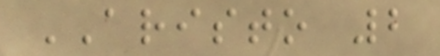ARISTO 2
